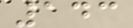143
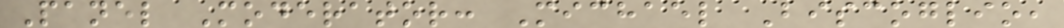Panel Moderator: Michael Biscoglio,
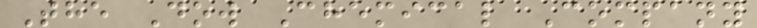The Dow Chemical Company
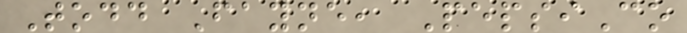Todd Fayne, PepsiCo
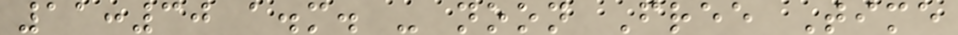11:30 a.m. - noon Free Time
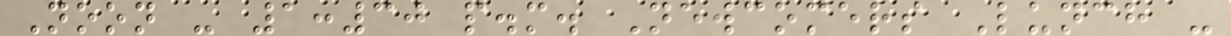Noon - 1:30 p.m. Newcomers Lunch -
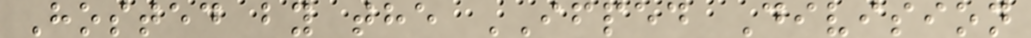Hosted by the IFPED Division
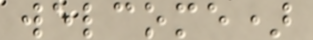welcome)
